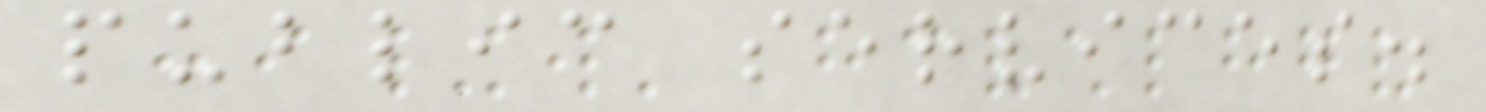public services.
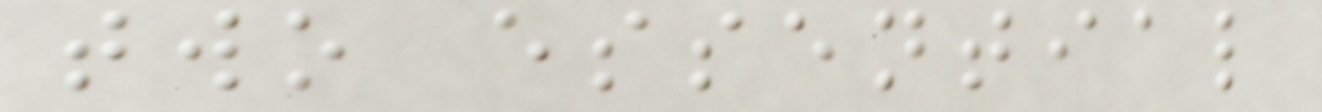two essential
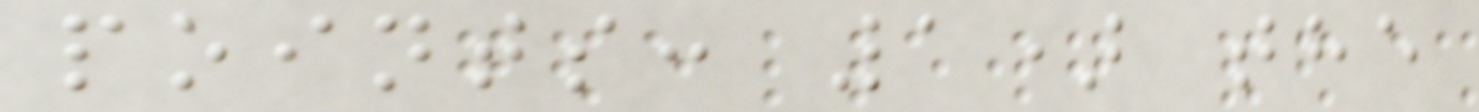points: 1) the
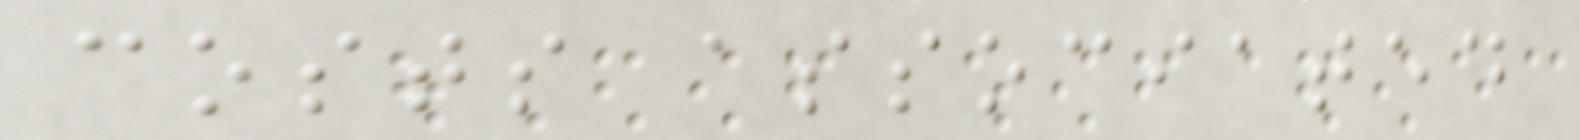costs associated
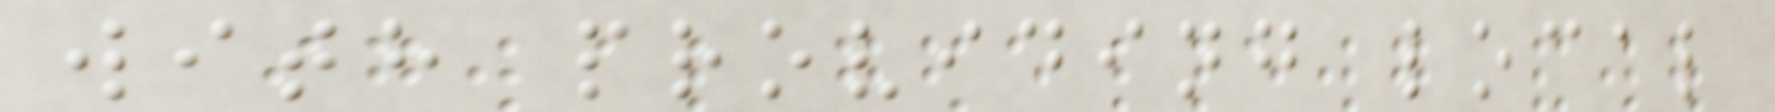with providing local
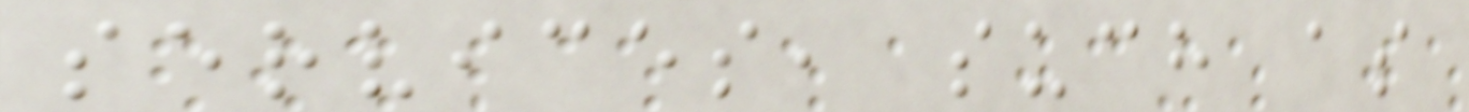services, such as
